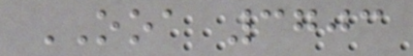OOA 3703
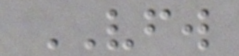VFW
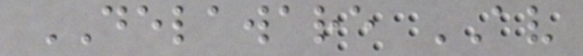DELAWARE AV
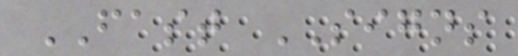FAST SIGNS
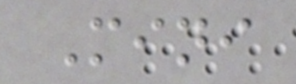Mini
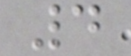4
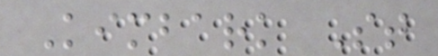Kimbark St
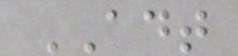ADT
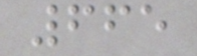665
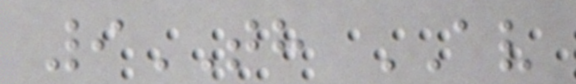9TH AV
